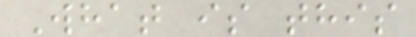What is this
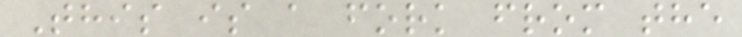This is a fork from the
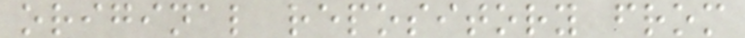original repository from
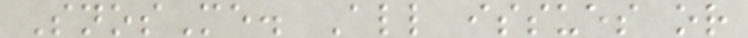SnosMe. All issues or
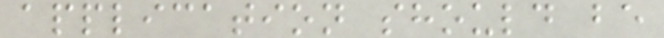application should be
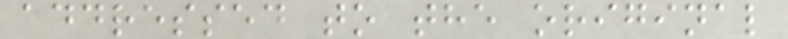addressed to the original
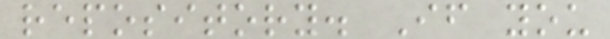repository. If you
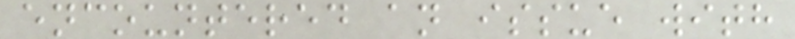encountered an issue with
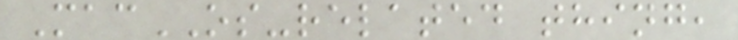MacOS-related thing,
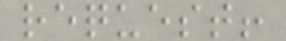request!
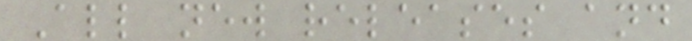All new releases and
